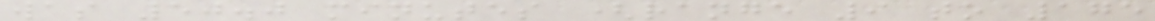was 50.0 minutes (range 9 to 175
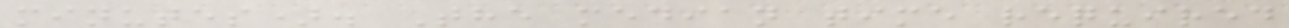minutes). The median time required
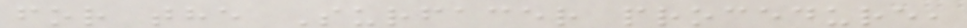for the Surfacer procedure,
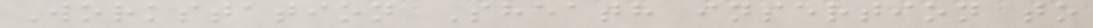Workstation Sheath insertion to
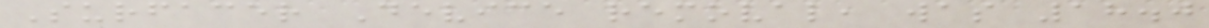Surfacer Device removal, was 18.0
